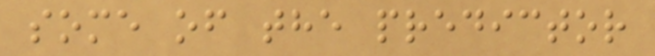some of the predictor
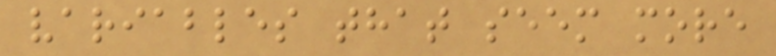variables that seem more
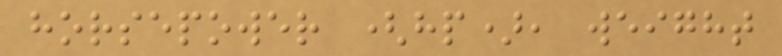horsepower (hp), weight
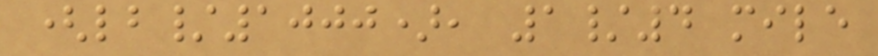(lb/1000), 1/4 mile
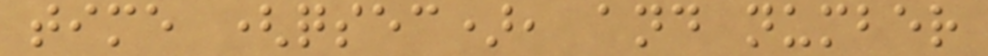time (qsec), and number
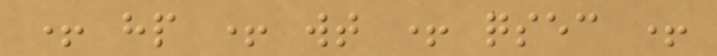+ hp + wt + qsec +
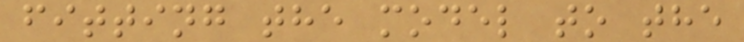fitting the model to the
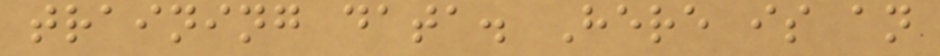training data. Here is an
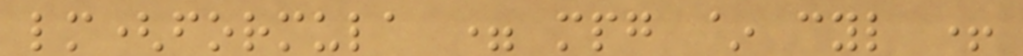lm(formula = mpg ~ cyl +
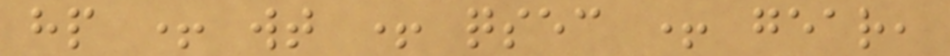hp + wt + qsec + gear,
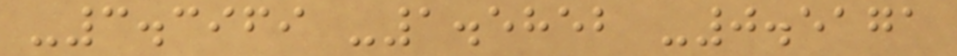-3.3969 -1.5852 -0.5171
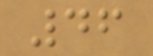46
